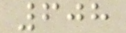608
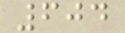604
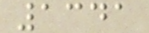1341
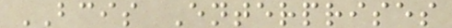BCIS Enterprises
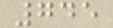745
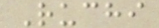Ruchi
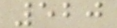520
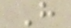H
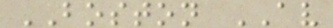BOSTON AV
